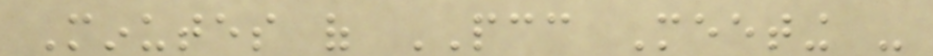Minutes of PCC Meeting -
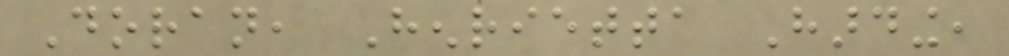Doran, Henrietta Harding,
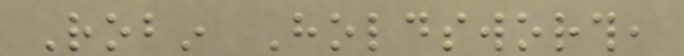Robin Holdsworth,
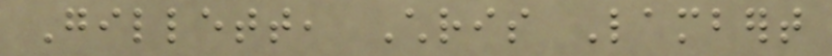Gillett, Chris Lambert
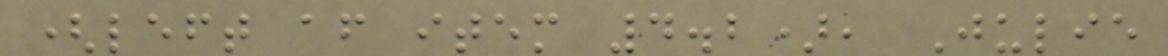(left after item 4.2), Julie
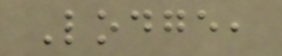Lodge,
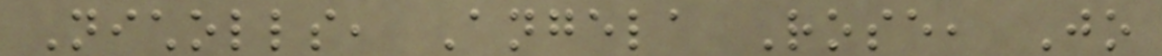Nicholls, Angela Rose, Jo
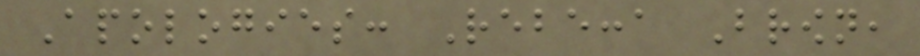Apologies: Rebecca Brown,
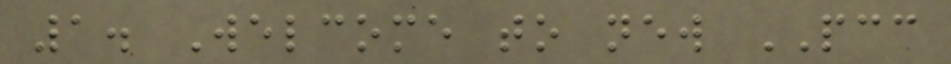1. Welcome to new PCC
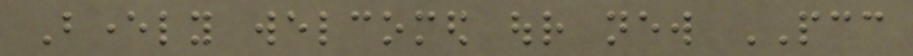Beverly welcomed our new PCC
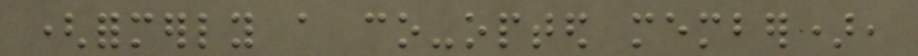(formerly a co-opted member),
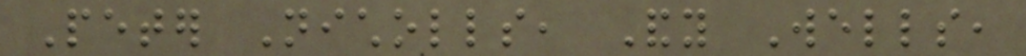Peter Nicholls, Andy Wells,
